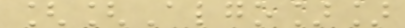[[Algo]]
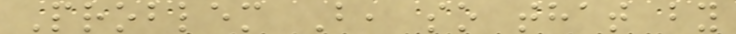Problem B, so that by
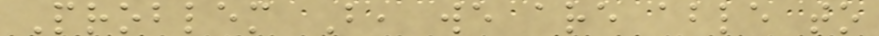Problem B, we are able to
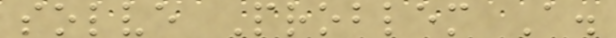solve Problem A.
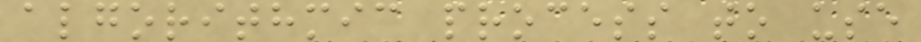algorithmic process to use
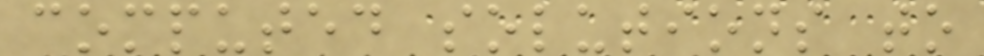computed solutions to
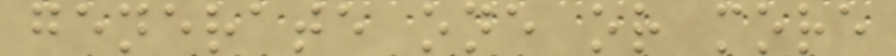generate one or more
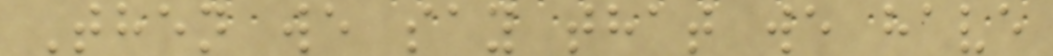Then we say that we have
